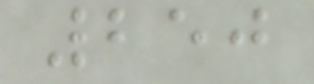250
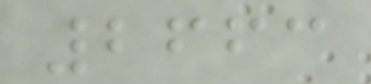2663
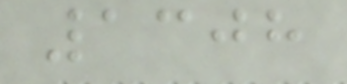1308
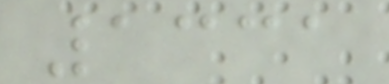1331
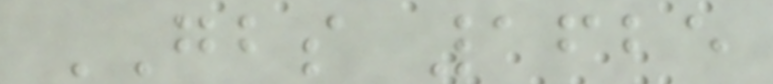GBS 1625
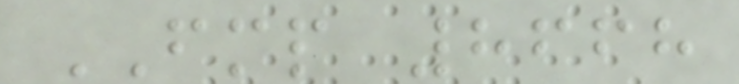FMP 8668
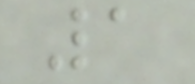1
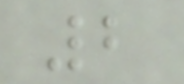2
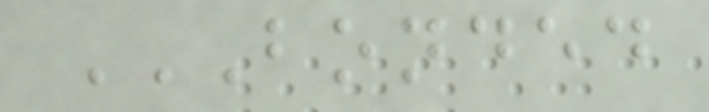BONDED
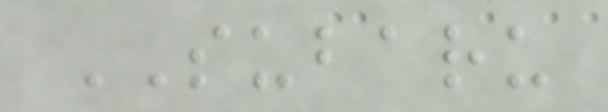SUBARU
